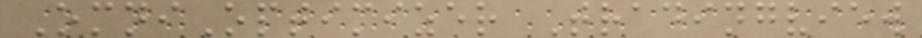OmniOptimizer Tradingview
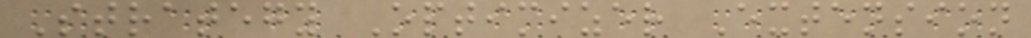Strategy Optimizer Extension
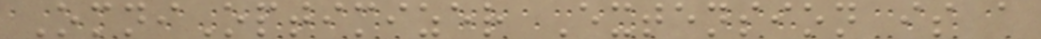OmniOptimizer Extension is a
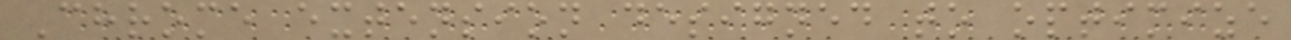Chrome extension designed to optimize
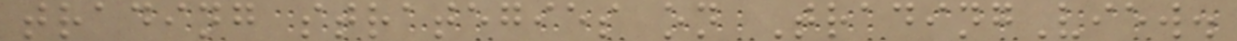trading strategies on TradingView.
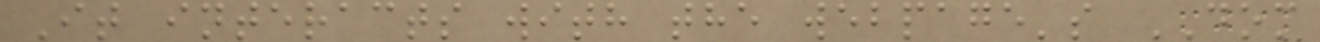It interacts with the webpage's DOM
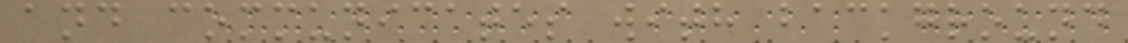and communicates with background
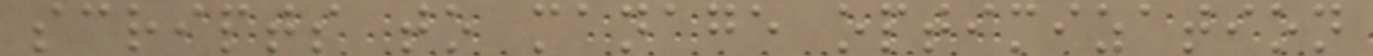scripts to manage optimization
